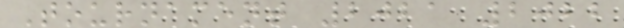Tournament 2021 2022
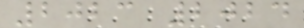2023 2024
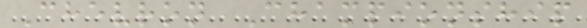Chevron Championship
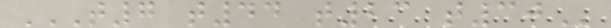T7 T44 T23 T30
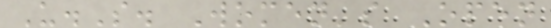U.S. Women's Open
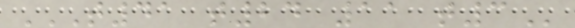T41 T24 11 T3
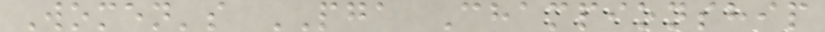Women's PGA Championship
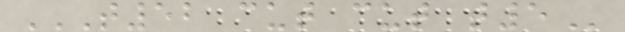T52 CUT CUT T5
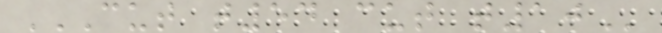CUT T54 CUT T10
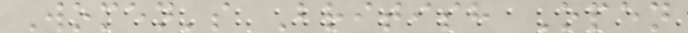Women's British Open
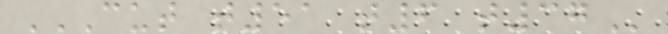CUT T51 T6 T37
